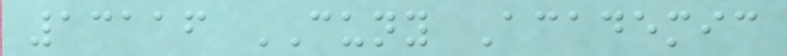13116 CUNY Academic
